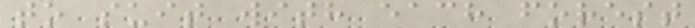to suit with each forest
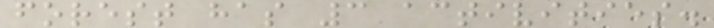forest has 3 activities.
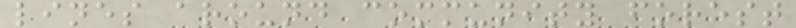lines around community forest
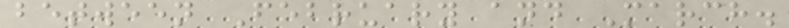between February and March.
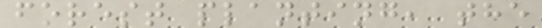forest planting, the
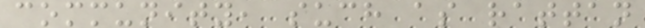community, such as rattan
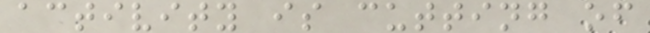activity is cutting of
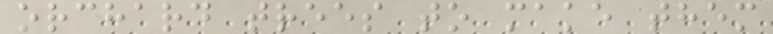orchard trees to make them
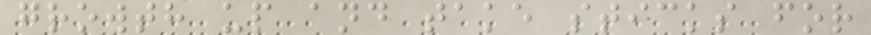growth up and take sticks for
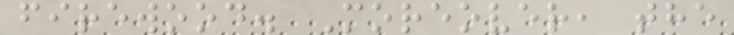firewood. Moreover, the
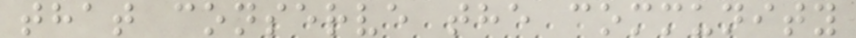that conserve the community
